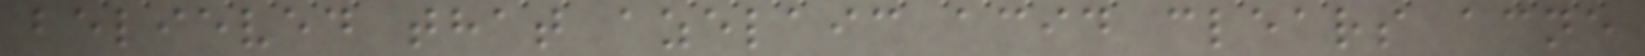believed that azelaic acid clears acne
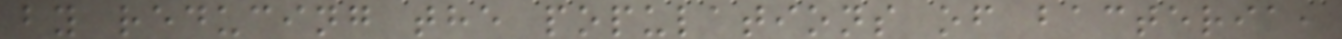by reducing the populations of bacteria,
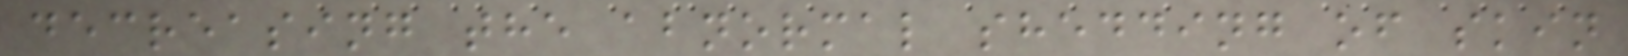decreasing the abnormal shedding of skin
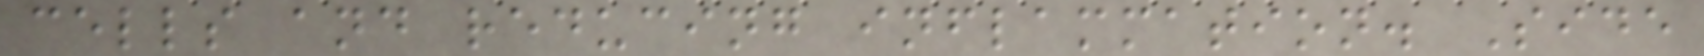cells and reducing inflammation. Side
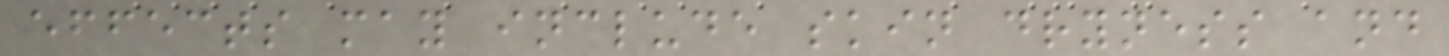effects may include skin dryness and
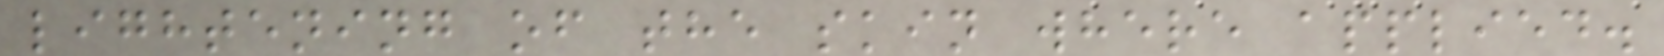lightening of the skin where applied.
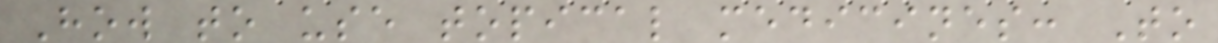How to use topical medicines: To
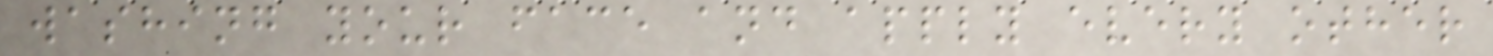washing your face and apply every other
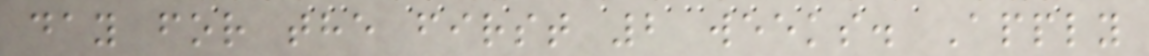day for the first 2 weeks. Apply
